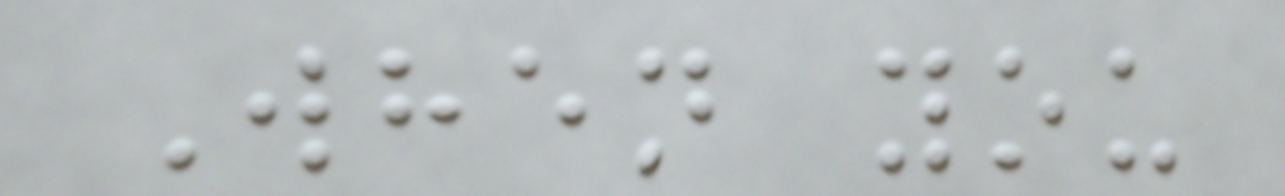When you
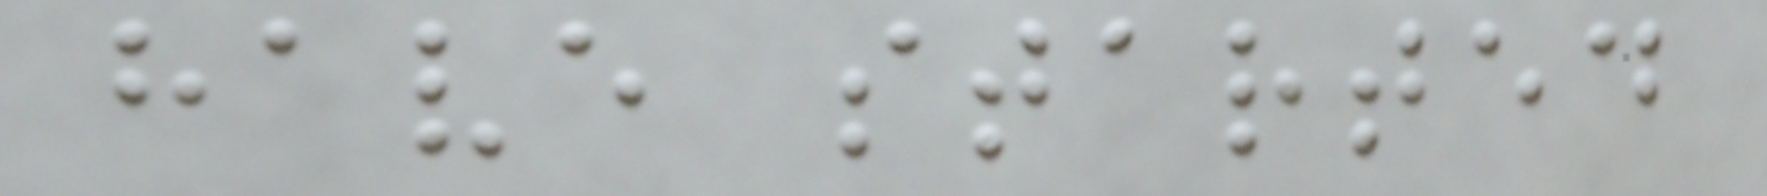have started
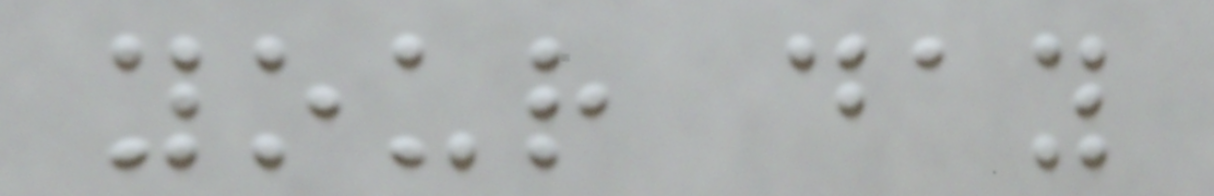your day
